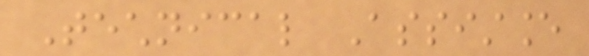Technical Assistance
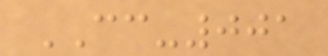CC-001
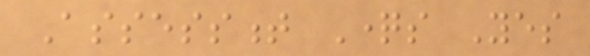Assessment Questions Yes
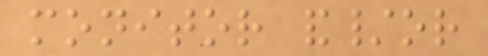monitor and/or
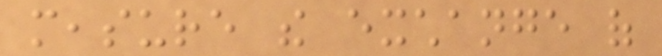measure the exchange of
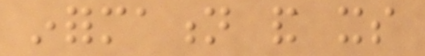information and its
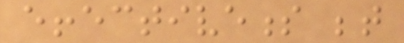effectiveness between
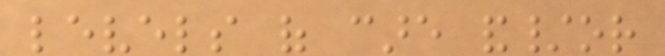levels of care and/or
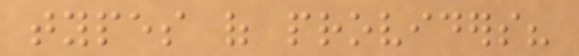types of providers?
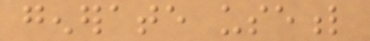generate useful
